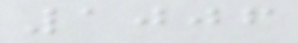1006
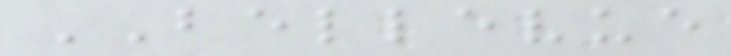BELLEVUE
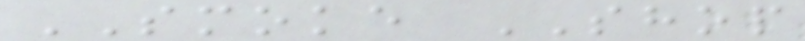SMOKE SHOP
